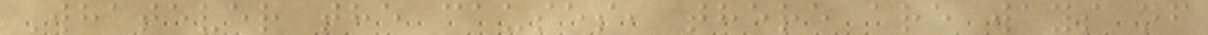Whatever the causes, there are ways of
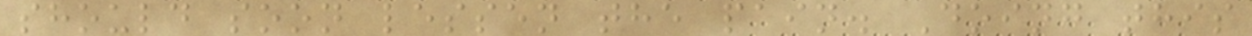should soon lessen the pain. Doing this
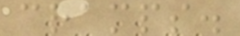cramps.
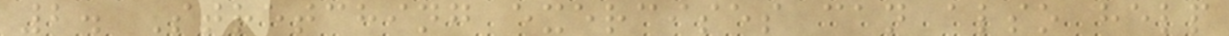2. Stretching exercises can also help
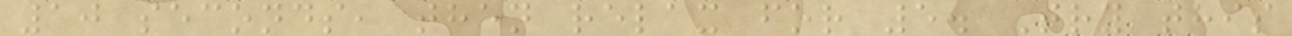10 seconds, then relax for 5. Try this
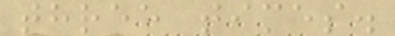three times.
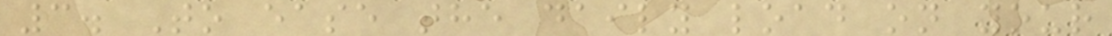3. To ease the daily load on your
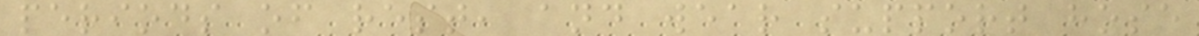periods of rest, and wear support hose
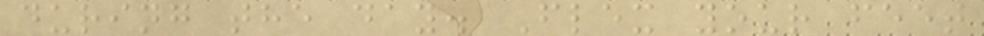during the day. Flex your feet
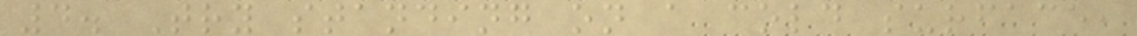4. Try standing on a cold surface,
